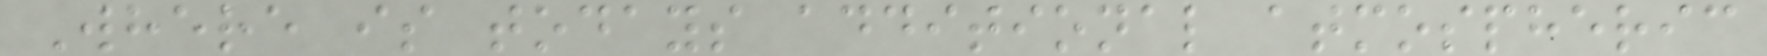Where is todays additional atmospheric
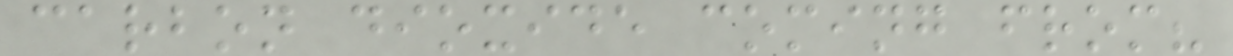carbon dioxide coming from?
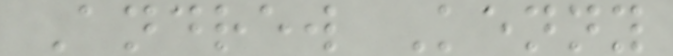Andrew Kenny
